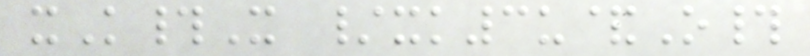xK#X /xk3u&O#
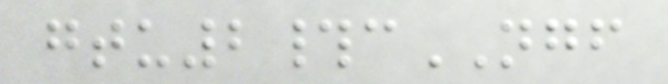gtu2#cNGF
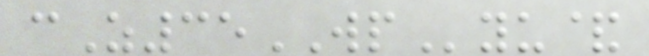cZ35WPyu&
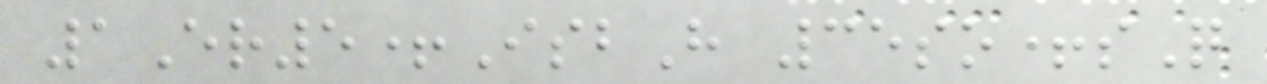1Er5+IsbH 35so+sQ
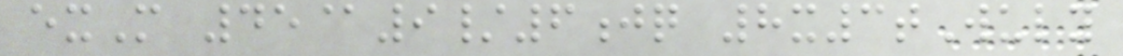exM 45@9/6jq 8x3tWuly
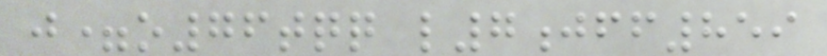j=o76tqq l7jff859
